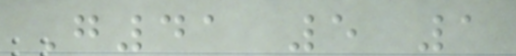G41 5 1
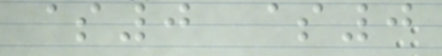$0 $0
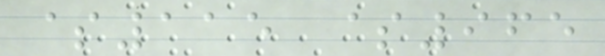$115 $965
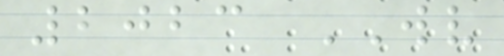2023 WV
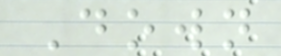Down
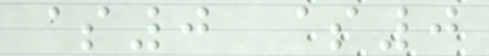$0 $0
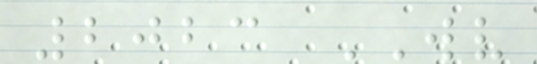2023 WV
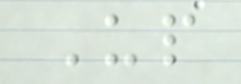Up
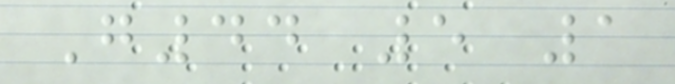G44 5 1
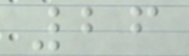26
